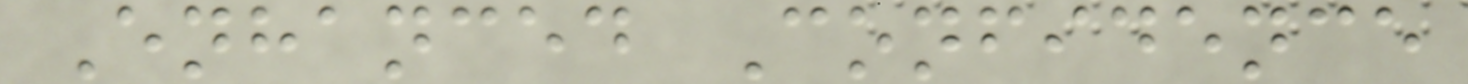Enhanced Confidence
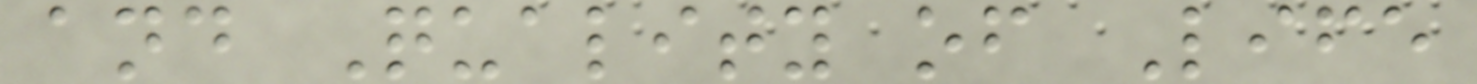and Quality of Life
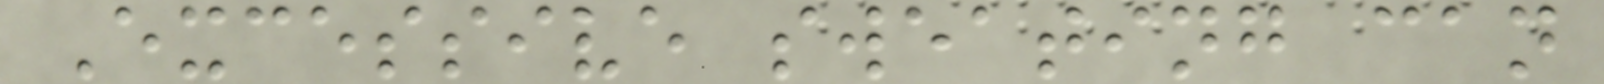Excessive sweating can
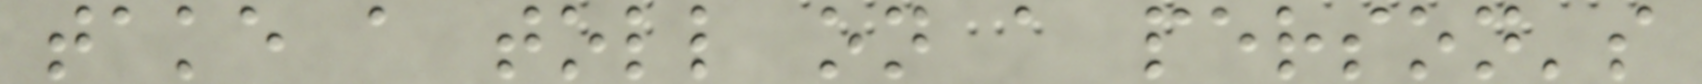take a toll on a person's
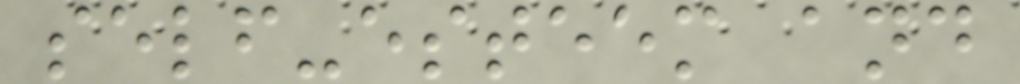self-esteem and
